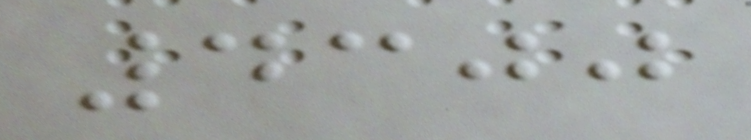4300
